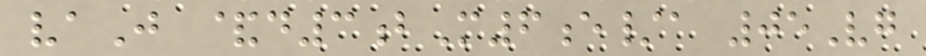vaJ &d3bM6e/a 05Vg
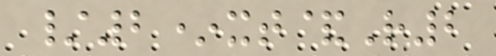/2*xt&R2
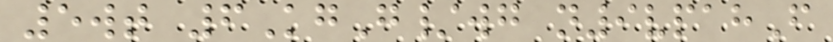5wt 6KgG/wg n9vpahF
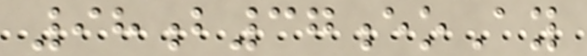98b37eoAy
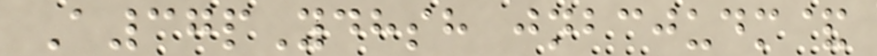A37pYdhsh jnbcjudm&
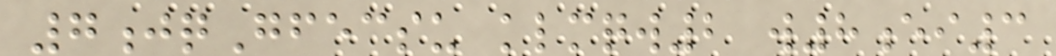7jqGfecsu klmqw2 w8ei3
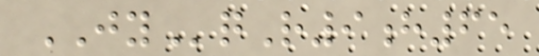JYqR9h65
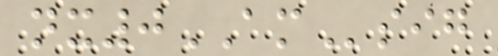nx0AMsig
